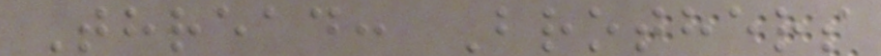Thread: Brothers
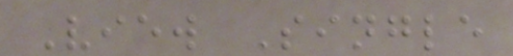View Single
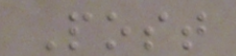Post
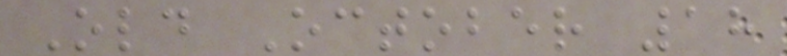Old October 18
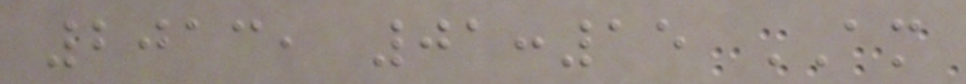2013, 01:15 AM
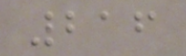216
